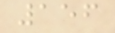156
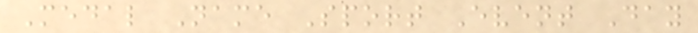Medal Name Sport Event Day
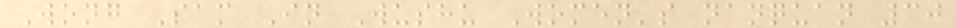Wong Sam In Wushu Women's nanquan 30
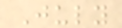July
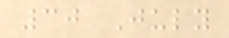30 July
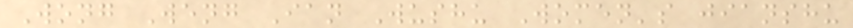Wong Weng Ian Wushu Women's jianshu
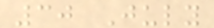30 July
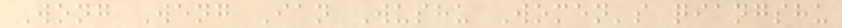Wong Weng Ian Wushu Women's qiangshu
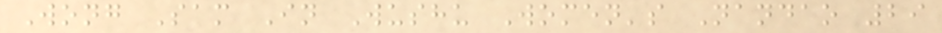Wong Sam In Wushu Women's Nandao 29
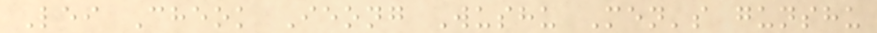Lei Cheok Ieong Wushu Men's gunshu
